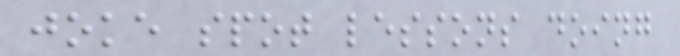joke spot lessons doing
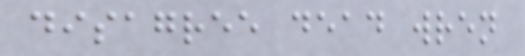disagree dead wren
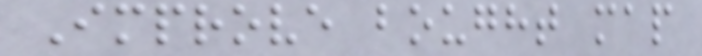Improve bought map
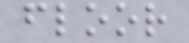floor
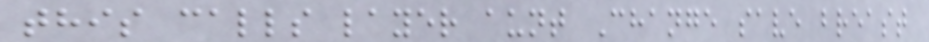this calls layer aunt Change save breast
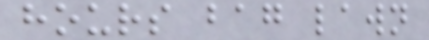hours bag lawn
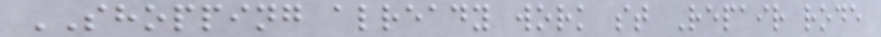SHOPPING already work st Repair rode
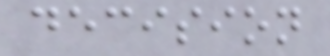decision
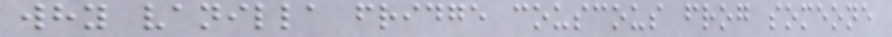why vanilla fridge couscous frog someone
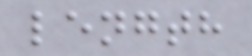length
